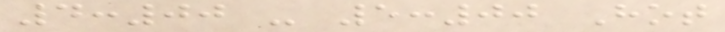4:00 - 5:00 Hot
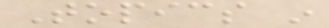Topics in
